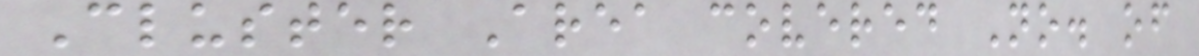Cluster Area covered No. of
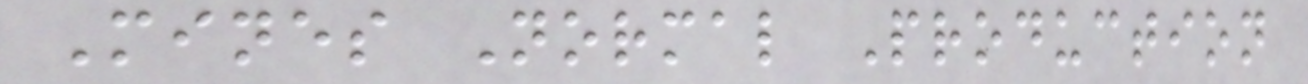Mines Normal Production
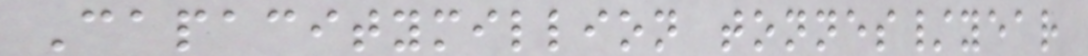Capacitymillion tonnes/year
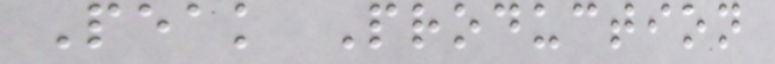Peak Production
